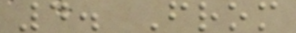4. From
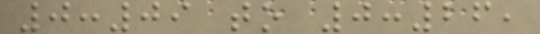0:09 to 0:26,
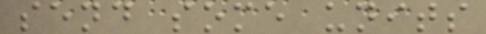send some units
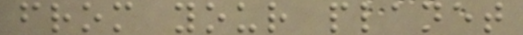from your planet
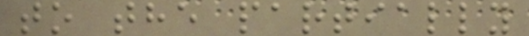to the partially
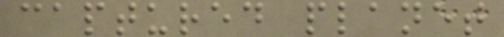captured planet
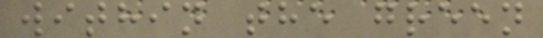within the green
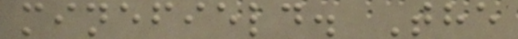minefield. The
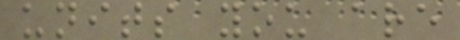units you are
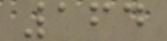164
